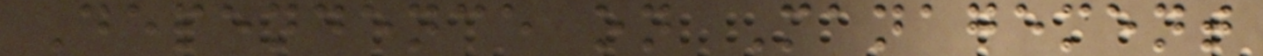Dependence on Management
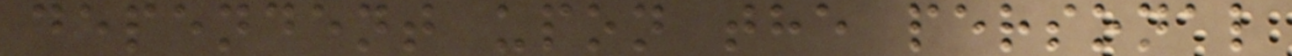dependent upon the personal
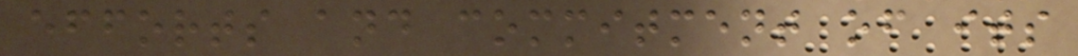efforts and commitment of its
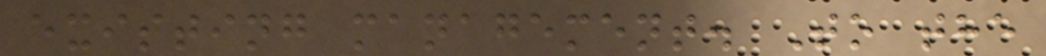existing management. To the
